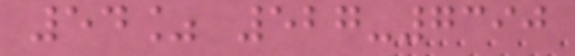54% 527-7390
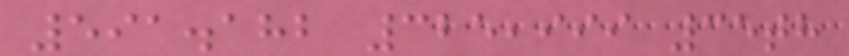591.182 325,999 35th
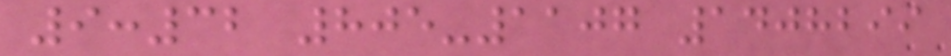9:32 805-1107 1408299
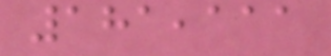181,111
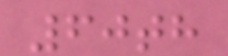60th
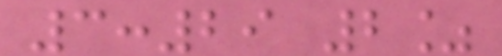3:29 2%
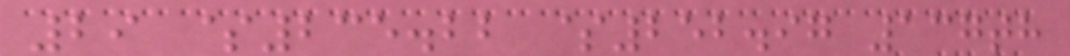29 $235.22 $252.97 137th
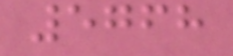5768
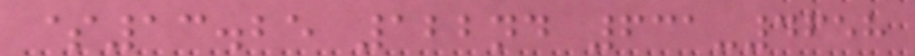$13.25 122nd 631-4658
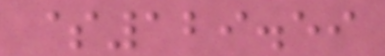$129.59
